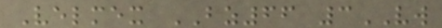Velmex BZ66 3VW
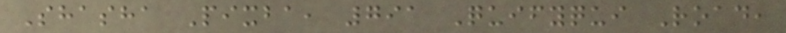Shasha Pixba, 791 Quifyqui Road,
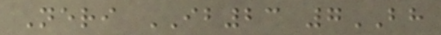Neri IB23 7BH
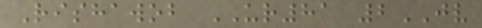Rishawob UR81 2JV
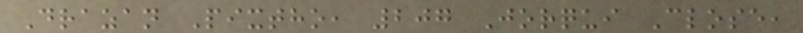Drazan Pixtho, 207 Jorqui Close,
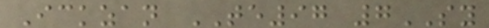Ickzan TE97 7SY
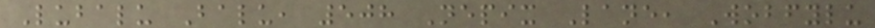Lubalu Balu, 508 Nepix Lane, Wobfylu
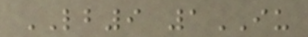LB9 1IU
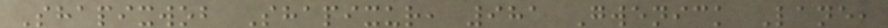Shapixwob Shapixur, 981 Gwenick Lane,
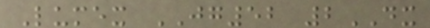Lumex JG52 2DX
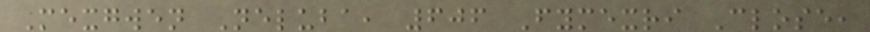Mexgwen Neluba, 606 Fymexri Close,
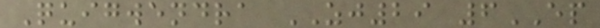Quigwendra ZJ29 6EP
